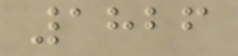1826
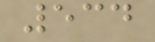534
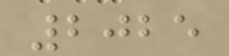2025
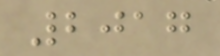2017
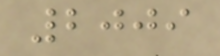2009
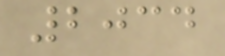2034
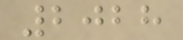2028
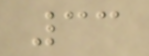33
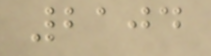2104
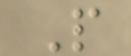P
